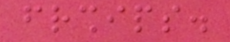friendships.
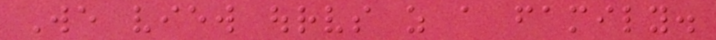We view ourselves as a family.
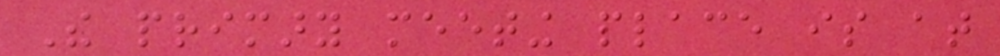The primary meeting place is at
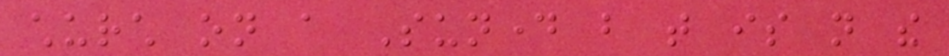church on a Sunday but that is not the
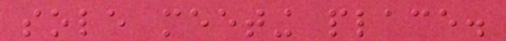sole meeting place.
